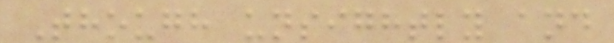Though unsightly and
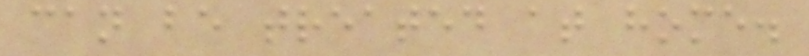can be treated at home.
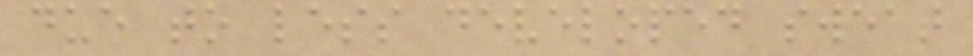due to less developed sweat
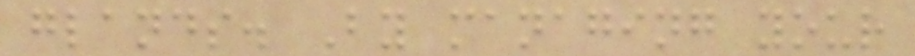glands. By managing your
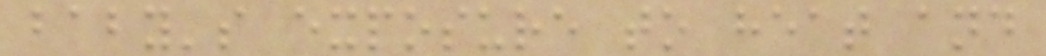baby's exposure to heat and
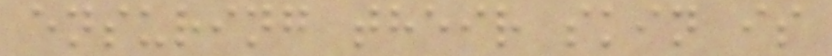ensuring their skin is
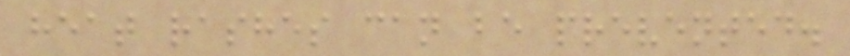heat rashes can be prevented.
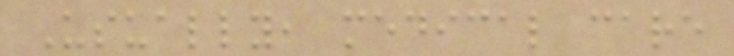Usually, medical care
